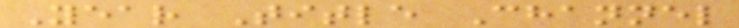Year Title Channel
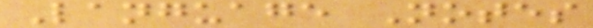Language Notes
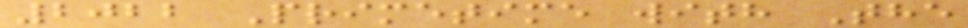2022 Primetime with The
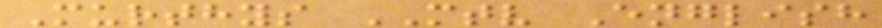Murthys MTV English
